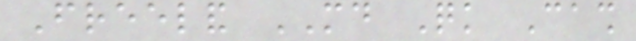Freeland MD Quick Cash
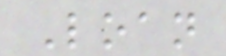Loan
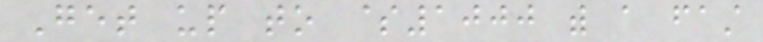Get up to $1000 with a fast
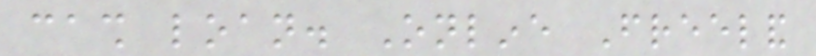cash loan. Online Freeland
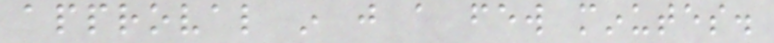approval in just a few minutes.
